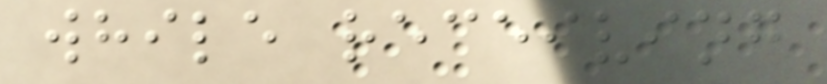while receiving
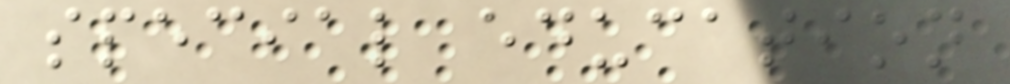special education
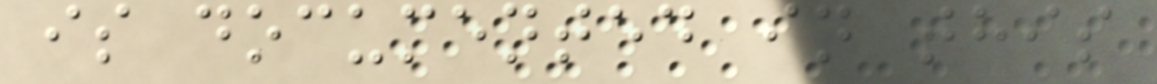is documented in this
